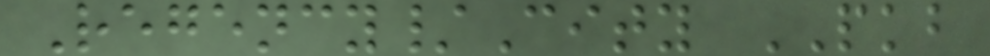Regency/City PKB
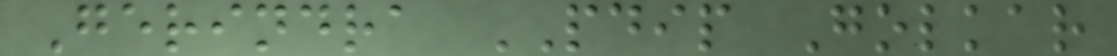Gerindra PDIP Golkar
